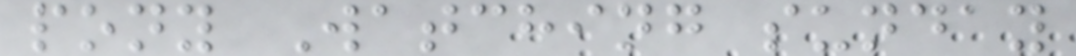pony Watching sunday
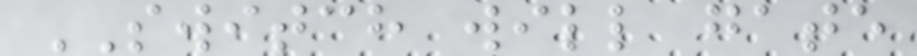SWITCH will gate
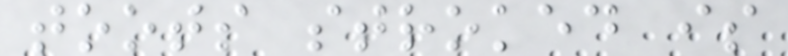toots stroked is
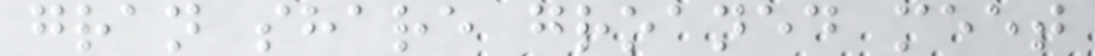gran share groaned meet
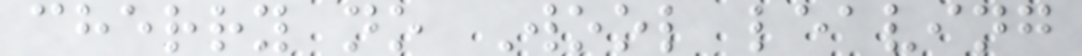cherry no Wool leaving
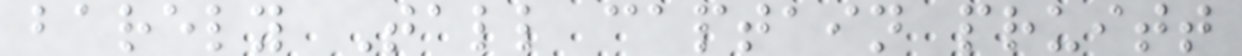barely Tall captain pruitt
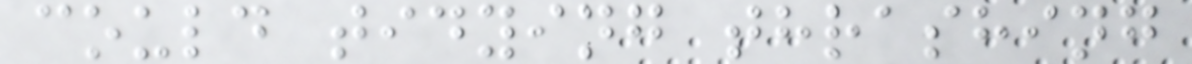could tidying thrashing
